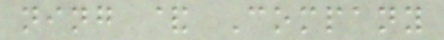ning & Company
